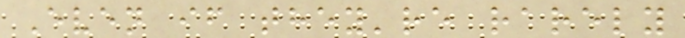Even if they're rarely
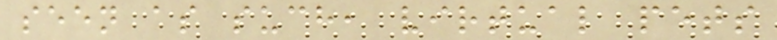seen as such, virtual pets
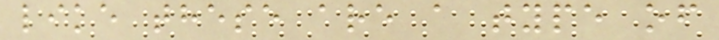like these are a type of
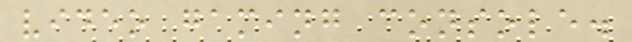video gaming console.
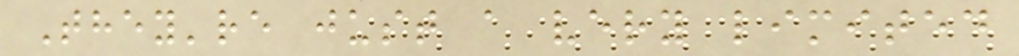They're just a very limited
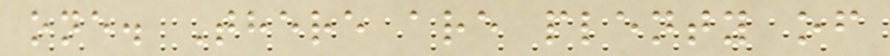one. There are plenty of
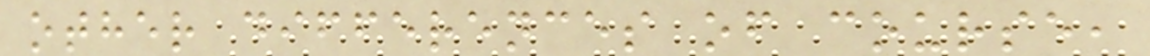other differences of course,
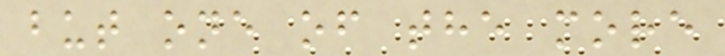but one of the more
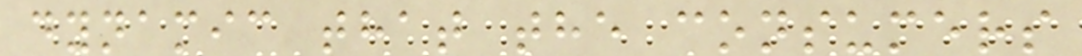dynamic that the consumers
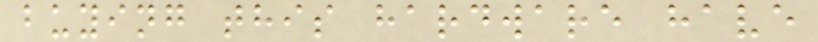buying this hardware have
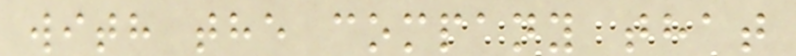with the company that
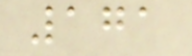171
